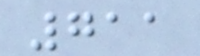711
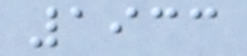1933
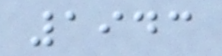1943
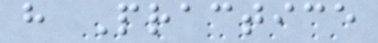h Practice
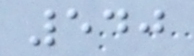540
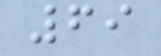69
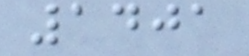1401
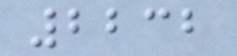2232
